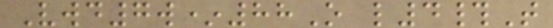Vwd7w*88O l4#T
